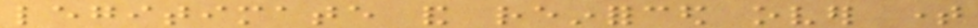legitimate and reinforced over time
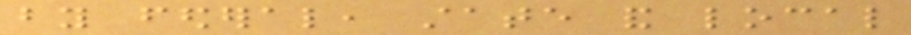by federal, state and local
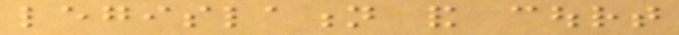legislation and court
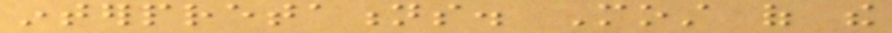interpretations. Most of the
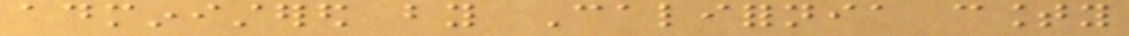administered by California county
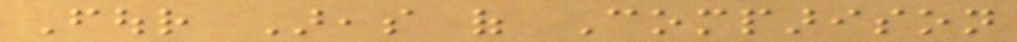Four Areas of Comparison
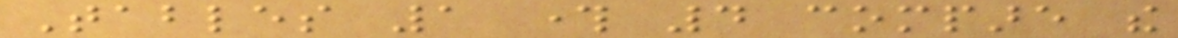Tables 1 through 4 compare the
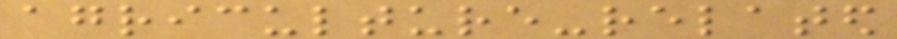agriculture-related
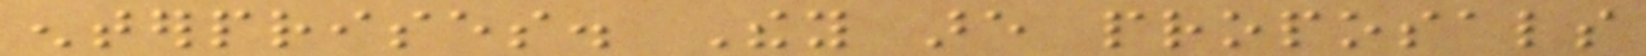enterprises. They are proposals
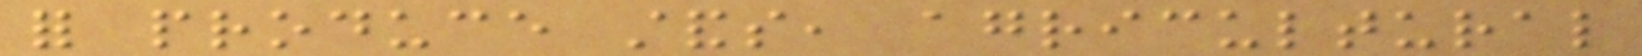for produce stands, agricultural
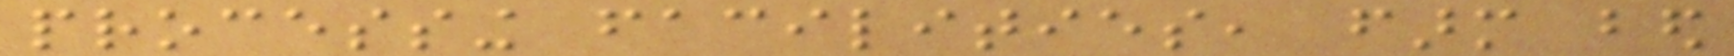processing facilities, farm bed
